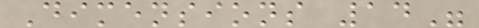Dimensions 14"
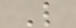L
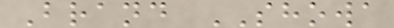Brand SHOWA
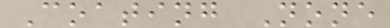Coating None
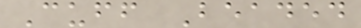Cuff Beaded
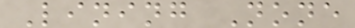Lining None
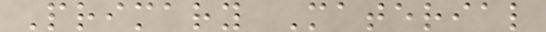Primary Material
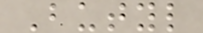Butyl
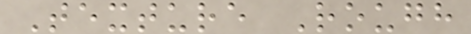Texture Rough
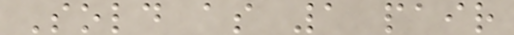Sold as 1 pair
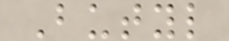Butyl
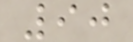90
